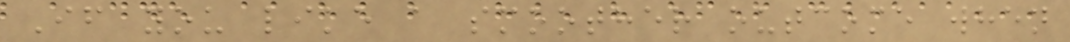If you like a smoother outcome when
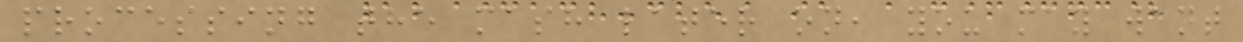processing the mash later on, you may want
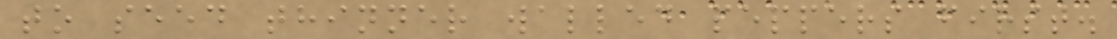to seed thinner walled peppers first.
